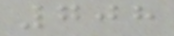708
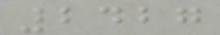2427
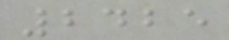2425
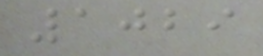1029
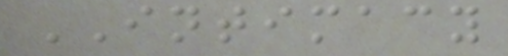INTIMACY
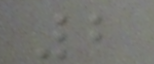2
